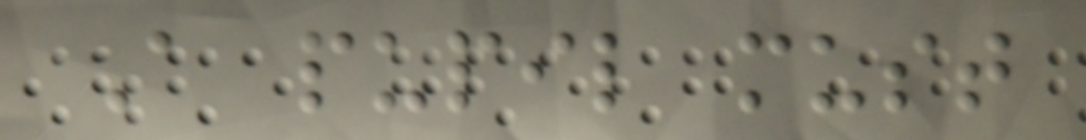A pupil must
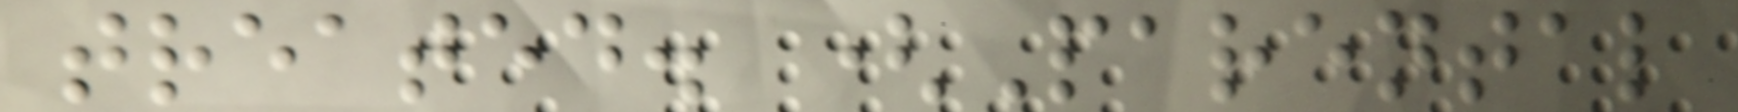treated. (Parental
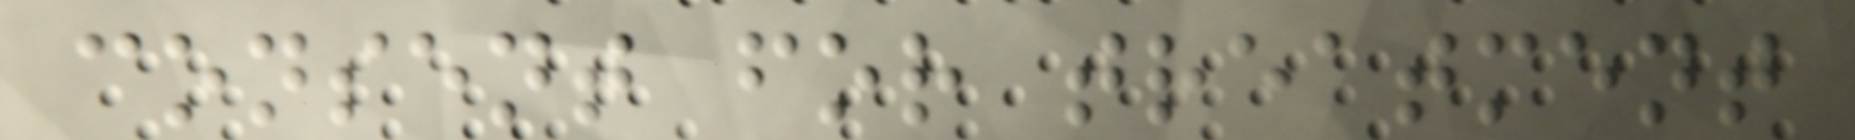consent for treatment
